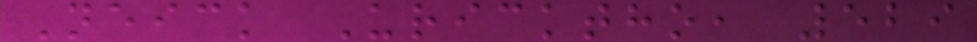Neick Uricktho, 529
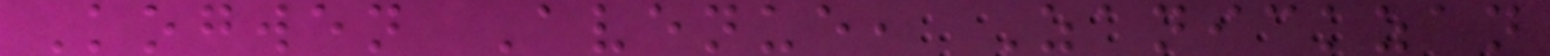Kogwen Avenue, Zanickzan
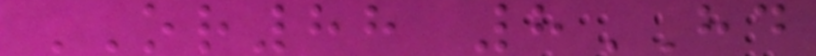OR88 8HD
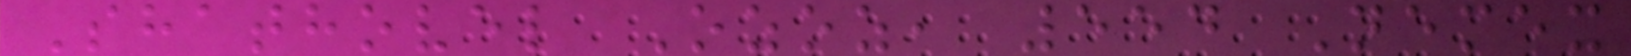Shathovel Ozoz, 554 Nemex
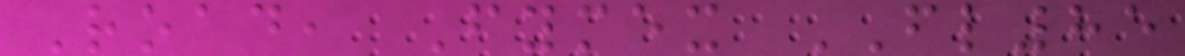Road, Fymex FL85
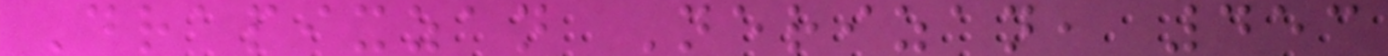Drapixzan Nerizan, 453
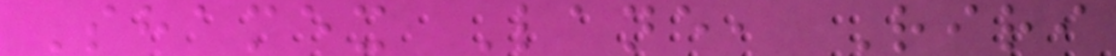Shamex Lane, Riri
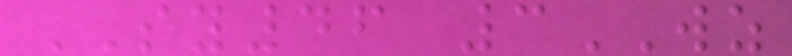SY46 3WZ
